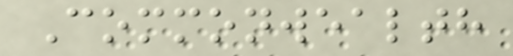Commonwealth
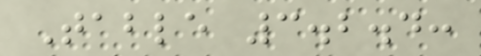Table 3.2.4:
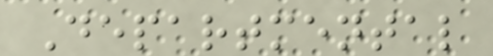Departmental
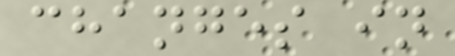changes in
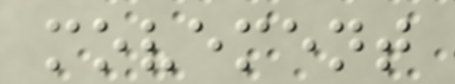movement
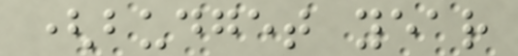(budget year
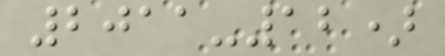2011-12)
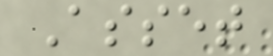Asset
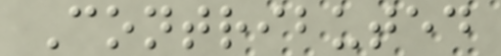Contributed
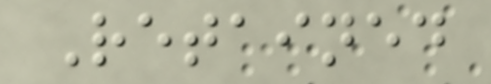Retained
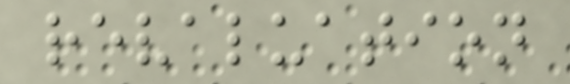revaluation
